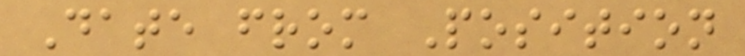Date from Position
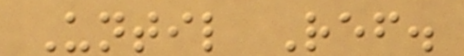Until Ref.
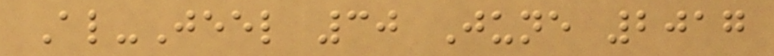Al-Jeel 30 June 2017
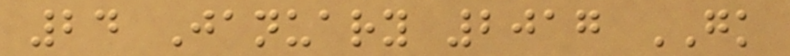24 January 2017 GK
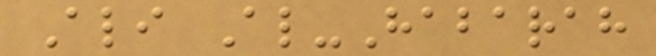Ali Al-Habarah
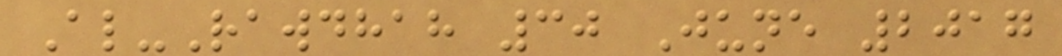Al-Rawdhah 30 June 2017
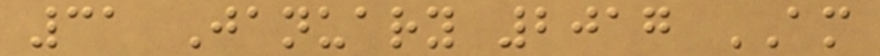31 January 2017 AM
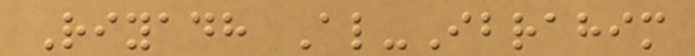Riyadh Al-Ibrahim
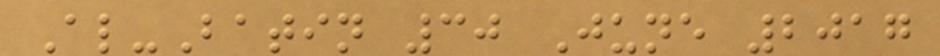Al-Batin 30 June 2017
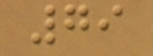79
